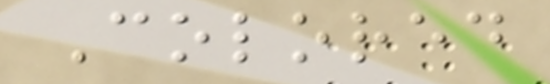Colored
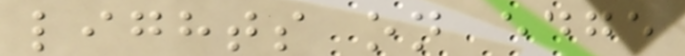lights on edge
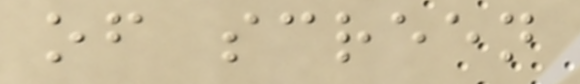of screen
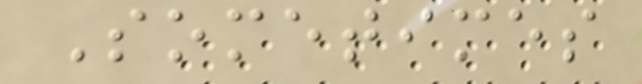Sometimes
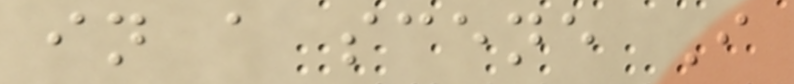in a scene I
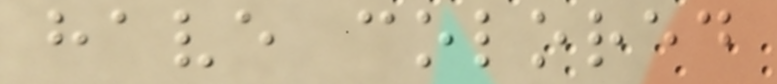have colored
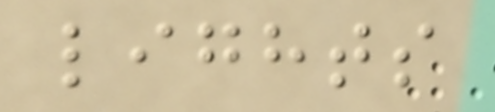lights
